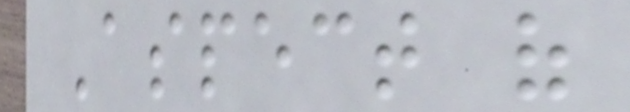Aspect of
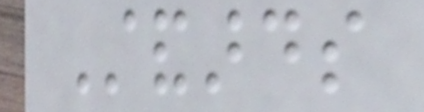Standards
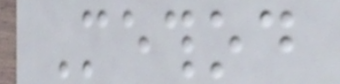Method
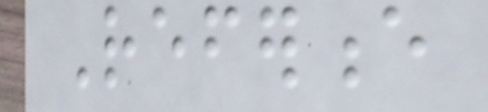Reference
